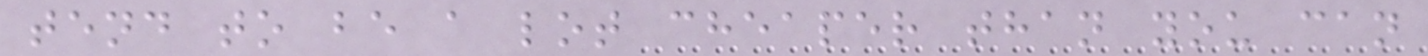tend to be a lot cheaper than you can
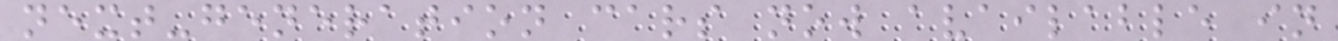next-generation cars now available in
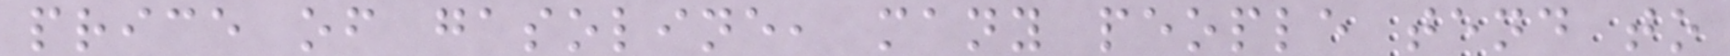price of gasoline, many people tend to
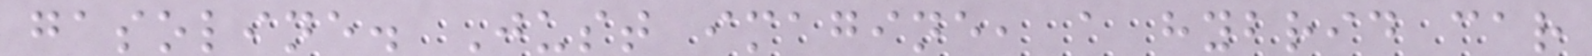gasoline. Just imagine, a hybrid car
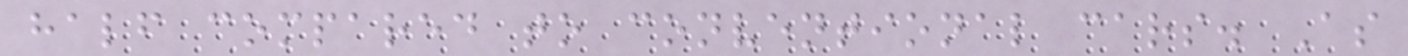half compared to conventional cars. As
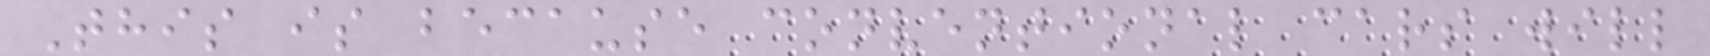This is because conventional cars will
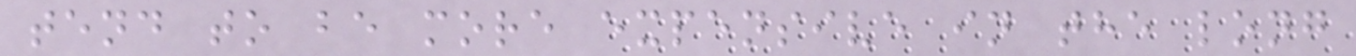tend to be more expensive in the long
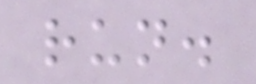run.
